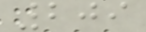209
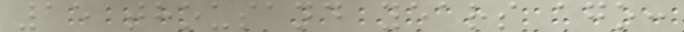15 thousand years ago:
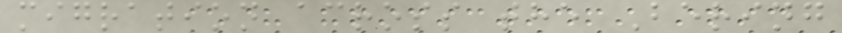migration across the Bering
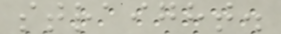straight.
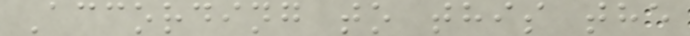According to this the
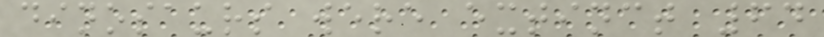dinosaurs were extinct 64
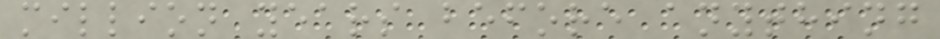million years before anything
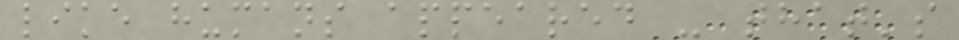like humans appeared - that's
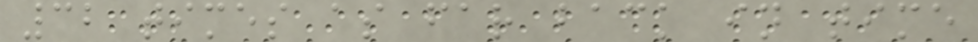32 times as far back in time
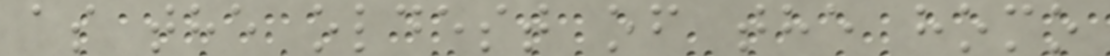as the oldest of the homo
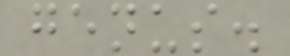genus.
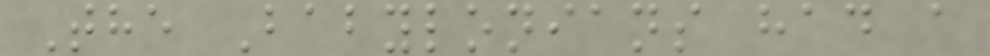The Babylonians had a
